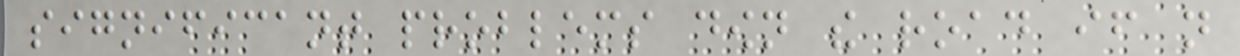significant problems down the road if not
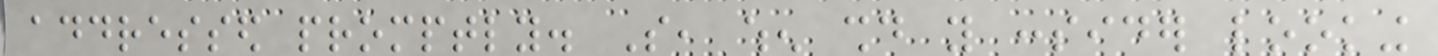addressed promptly. So, when should you consider looking
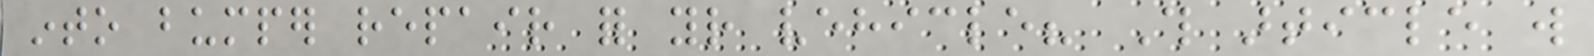into bumper repair for your vehicle? This article will
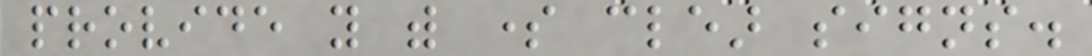provide you with some clear signs.
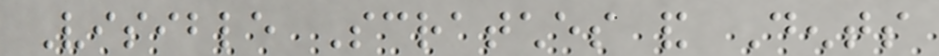Visible Scratches and Dents
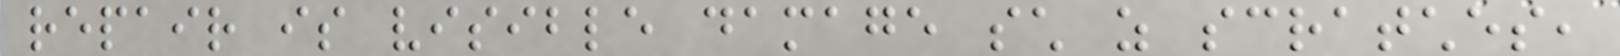repair is visible damage such as scratches,
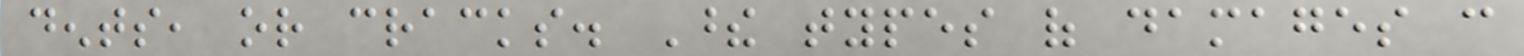dents, or cracks. These types of damages can
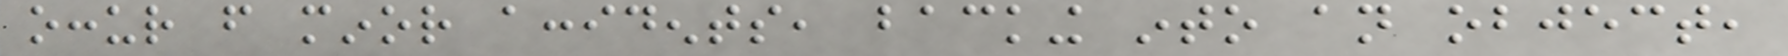occur from minor accidents, backing into an object,
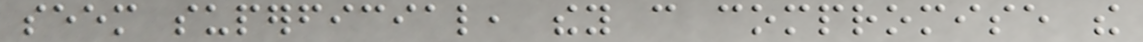seem superficial, they can compromise the
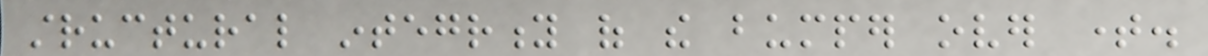structural integrity of the bumper over time.
